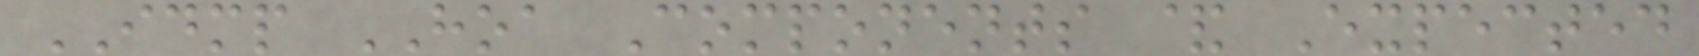IDMP HOA Components & Expected
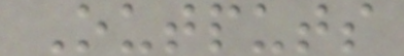Outputs
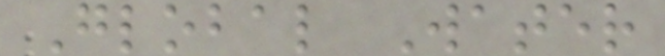Global Water
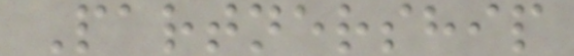Partnership
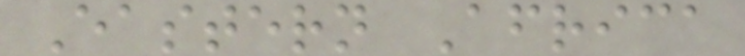Eastern Africa
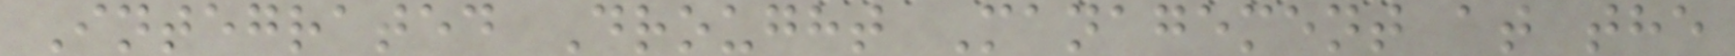Integrated Drought Management at the
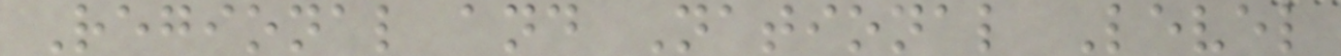Regional and National Level
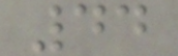44
